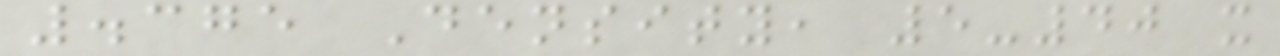.375 Density, 5-40 x
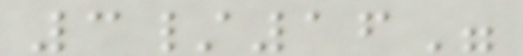3/16"
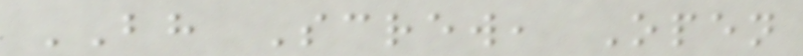BH Screw, Open
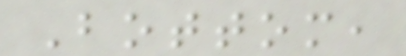Bottom,
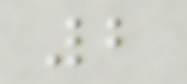2
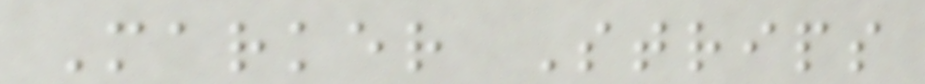Marker Strips
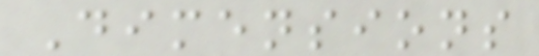Dimensions
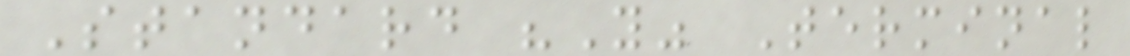Standard "Y" Terminal
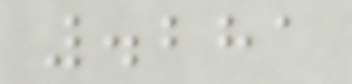.281
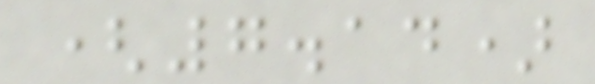(7.14)
